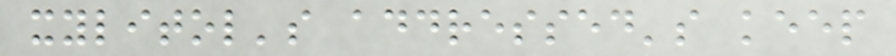xylitol's addressed's keep
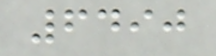6490
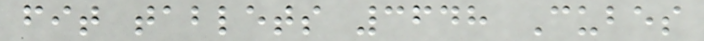fit tablets 3648 Cubes
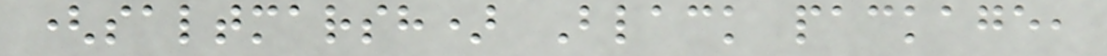(saltmarsh) Black package,
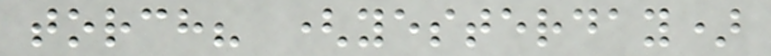torch? (yesterday)
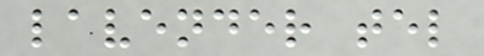lavender tel
